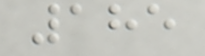185
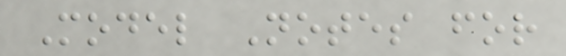Model Notes for
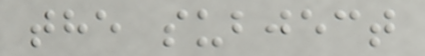the subject
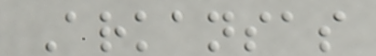Arkansas
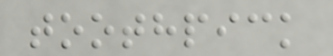toothpick
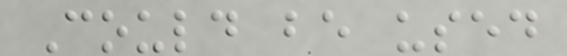Could be used
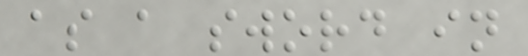as a sword in
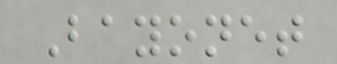Bayonet
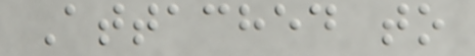Attached to
